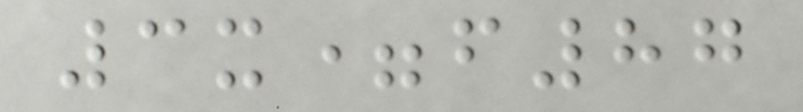3x=f87
